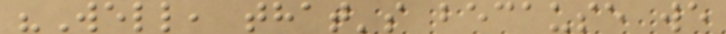"Well, that's because we
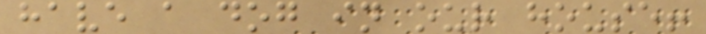have a dog in our house!
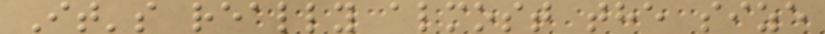It's really almost the size
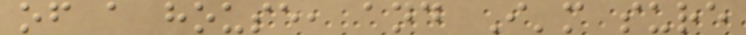of a house, and I'm sure
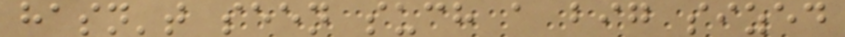hasn't seen such a big sized
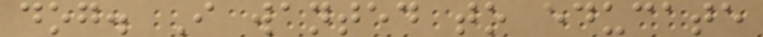dog. I wanted to educate
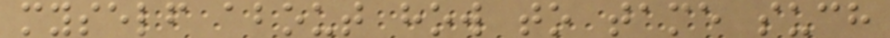myself about how to tame such
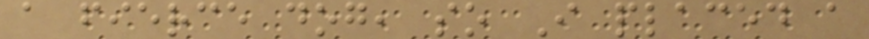a fierce dog, so I placed a
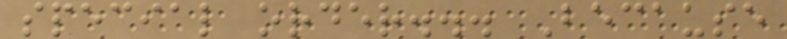special order... Because
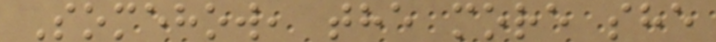Somehow, the more she
